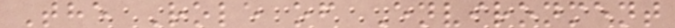The Role of Environment
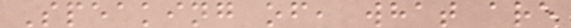Speaking of, what are
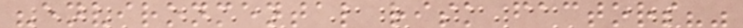"environmental risk factors?"
